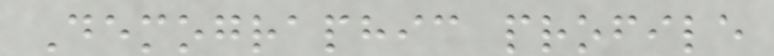Demographic profile
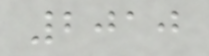2010
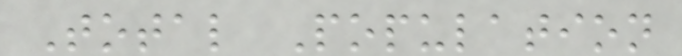Total Population
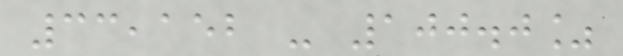33,152 - 100.0%
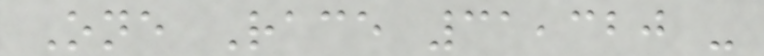One Race 31,320 -
